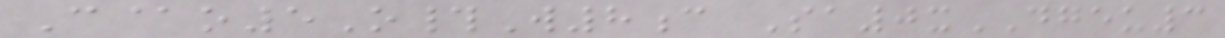C@o5O#W8c Sa0xDGEU3
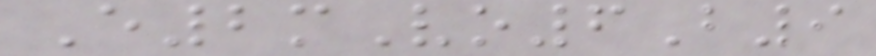E2mVo6B9
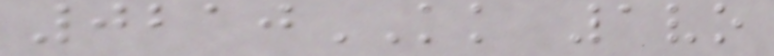0210KK 1vo
